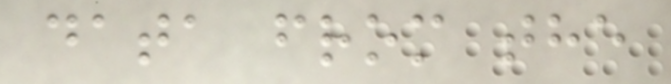data from the
